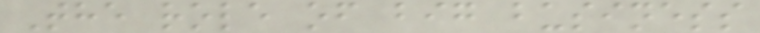The role of big business
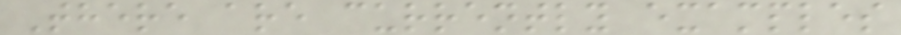There are currently examples
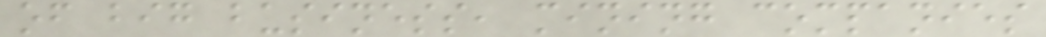of big business, mining companies
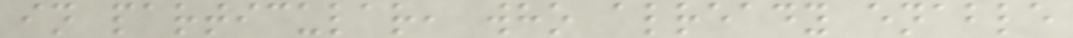in particular, who already enable
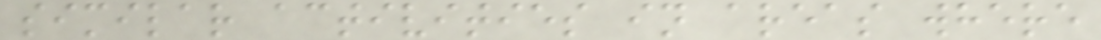similar activities in areas where
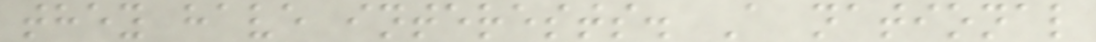they have interests. A national
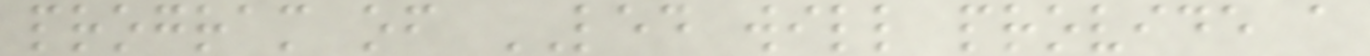program of LED will provide a
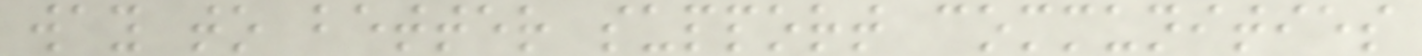way to better support communities
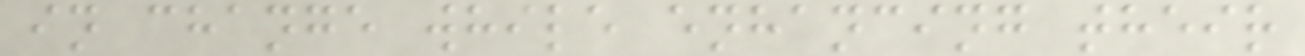in change while enhancing their
